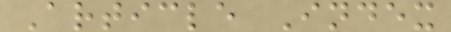Article Index
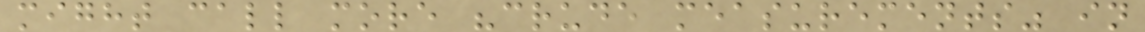might call more "crude measurements" in
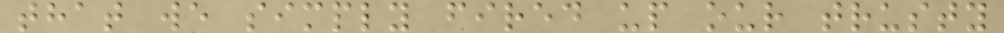that we simply fired up our trusty
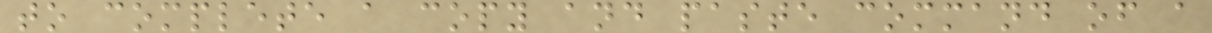to complete a copy and paste command of a
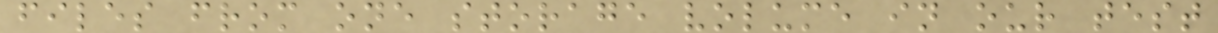files from one storage volume in our test
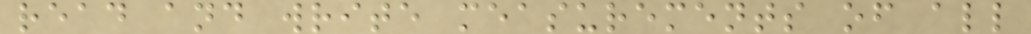read and write measurements of all
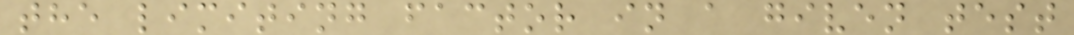the limiting factor in a given test
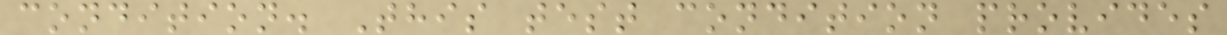condition. This test condition provides
